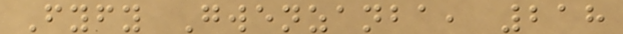Fyfy Gwenzanba, 218
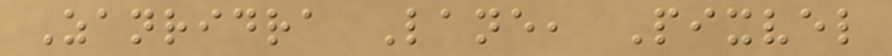Zanridra Lane, Pixvel
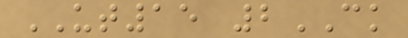UT15 2CK
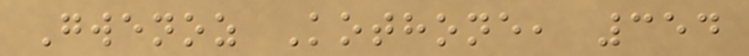Gwenoz Kothone, 354
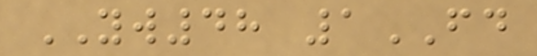YW48 1FD
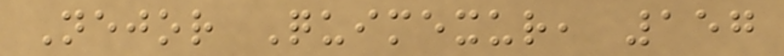Nejor Quimexur, 157
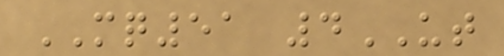MQ51 4UT
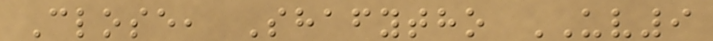Close, Shafytho UV9
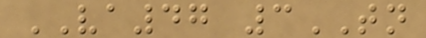VA47 3TN
